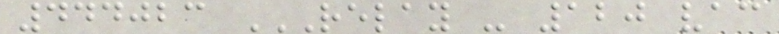444023 RELAY - 120 VAC
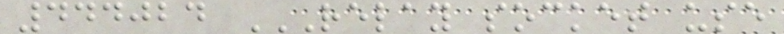444024 RELAY SOCKET USE
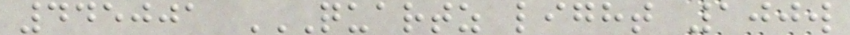445001 QUARTZ LIGHT 100W
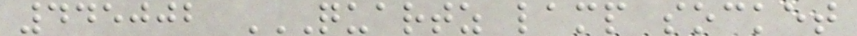445002 QUARTZ LAMP SOCKET
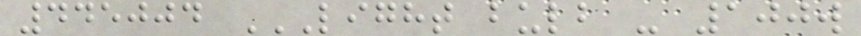445004 LIGHT BULB - 100W
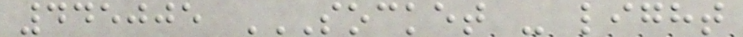445005 SOCKET - LIGHT
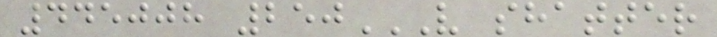445008 250V SHATTER
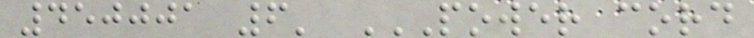450001 6' POWER CORD
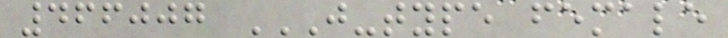466007 J-TYPE FEMALE
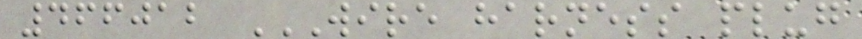466012 WIRE HARNESS PLUG
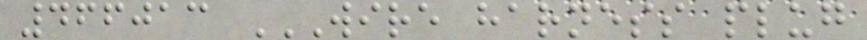466013 WIRE HARNESS PLUG
